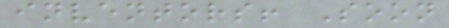inventors! Soon
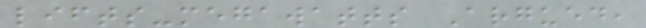lifts-megawatts Argued,
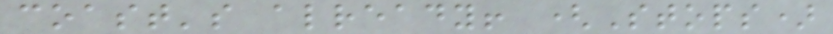coast's already! (Stops)
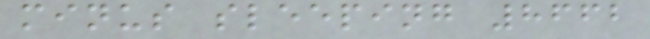minus sleeping 8662
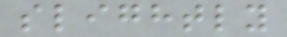slightly
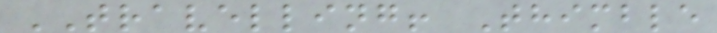TRAVELLING! Thimble
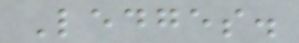Ledges.
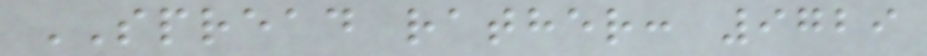SPREAD rather: 9729
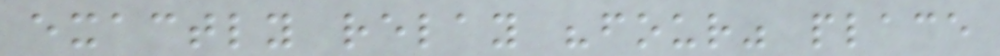exactly relay "four" place
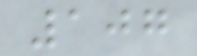107
